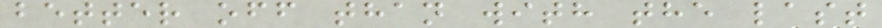better off than with the last
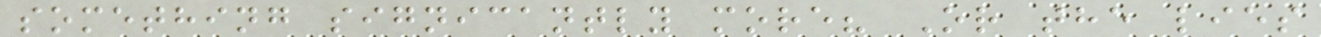something signicantly more? Or the lies
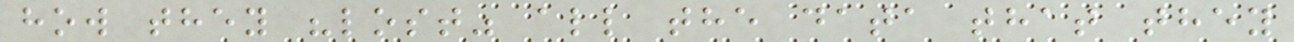how they "lost" all the data that they
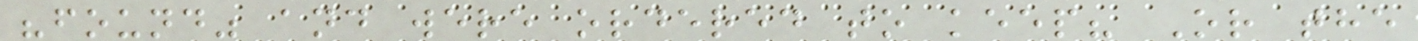"found" and were ordered to keep? Or the
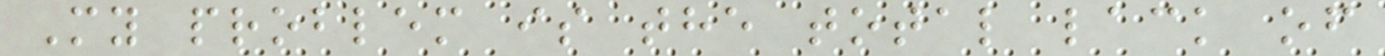My problem is the total lack of
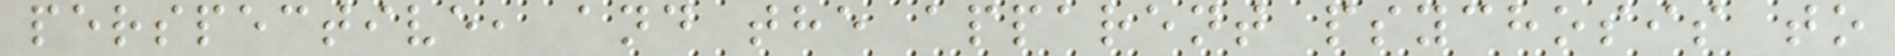perspective, and the apparent psychosis to
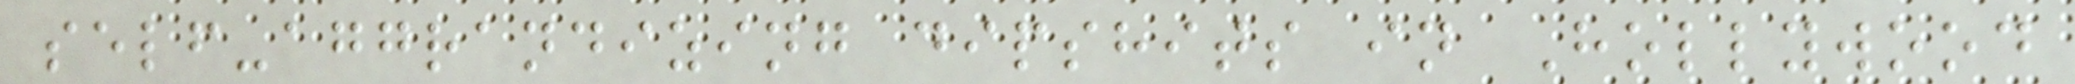self-aggrandizing dipshits in Hollywood
